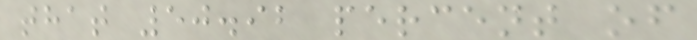that 50.92 percent of
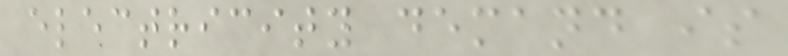electricity demand is
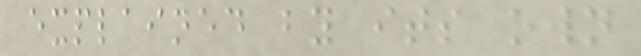explained by its own
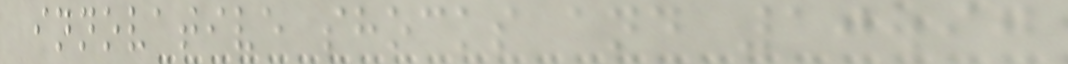innovative shocks and 10.97
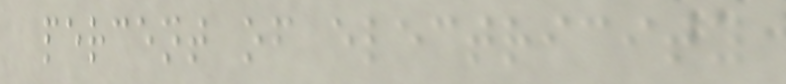percent of electricity
